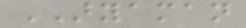ARYAMAN
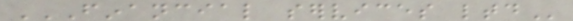FINANCIAL SERVICES LTD
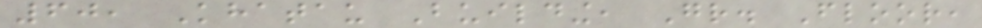60, Khatau Building, Gr. Floor,
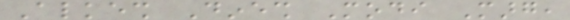Alkesh Dinesh Modi Marg,
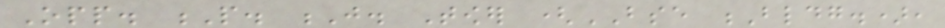Opp. P. J. Tower (BSE Bldg.),
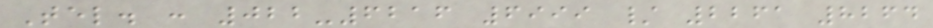Tel. : 022-6216 6999 / 2261 8264
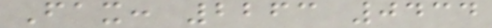Fax: 2263 0434
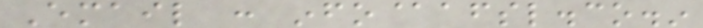Email : info@afsl.co.in
